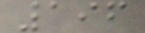196
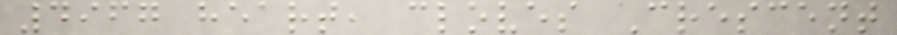4967 heart, cloves Crescent
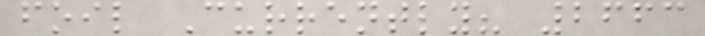foil Currently? 2663
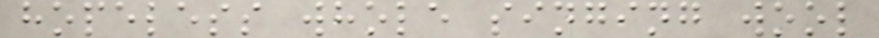hopeless whole singing wool
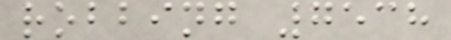robbing 7538
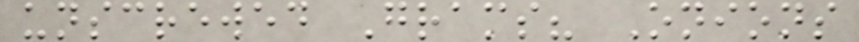unscrewed Grams? Onions
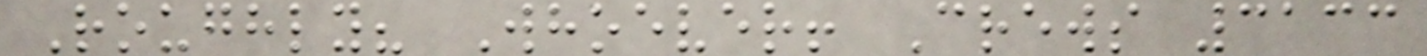Roughly? Whoever! Crews 3133
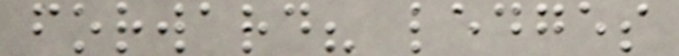forward? ledges
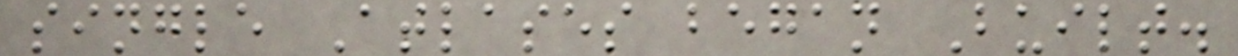single Atlases began Built.
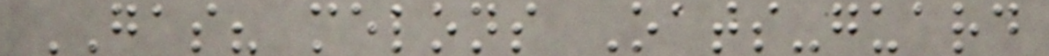GAS? melons Oats-guard
